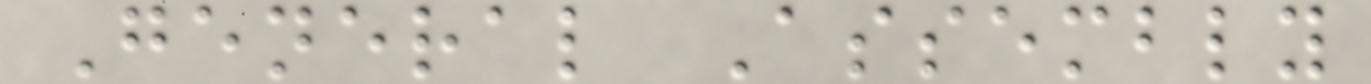General Assembly
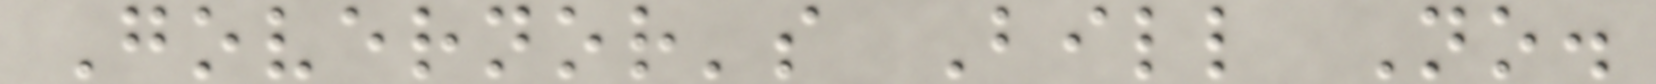Governor's Bill No.
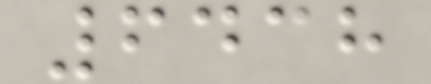6438
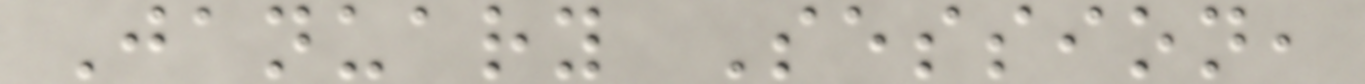January Session,
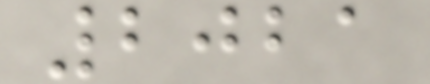2021
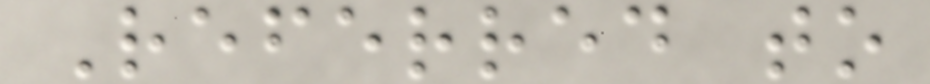Referred to
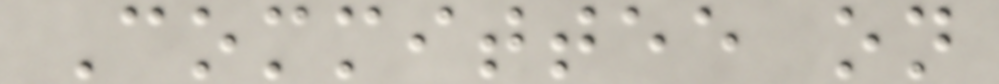Committee on
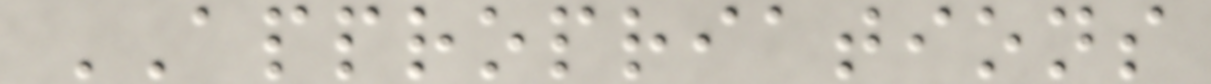APPROPRIATIONS
